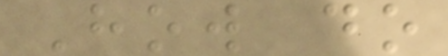How do
